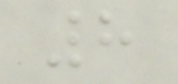8
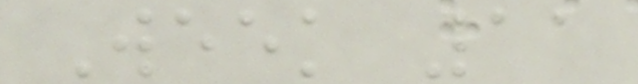Week 11
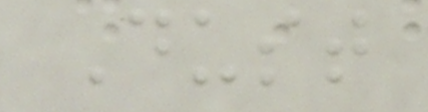Dust
